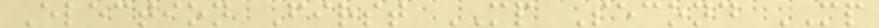Election First MP Second MP
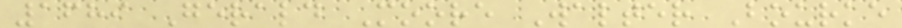1689 Gerald Moore Walter Bourke
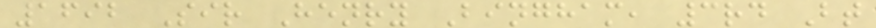1692 Sir Henry Bingham, 3rd Bt
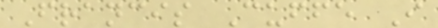Francis Cuffe I
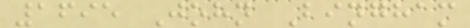1695 John Bingham
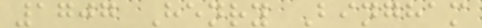1707 Henry Bingham
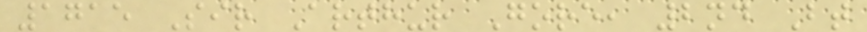1715 Sir Arthur Gore, 2nd Bt
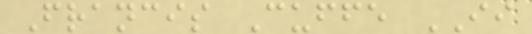Francis Cuffe II
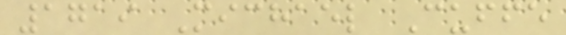1719 Michael Cuffe
